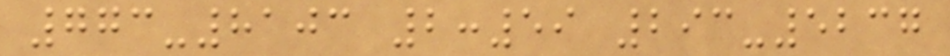773-8103 2:59 293-5237
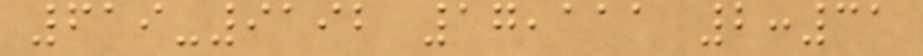619-9192 17,111 2:31
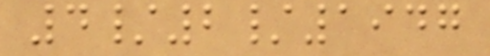4/2/1947
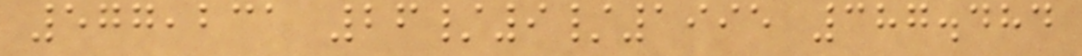577,231 26/9/1995 387.484
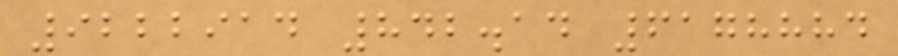9222914 842.14 6178884
